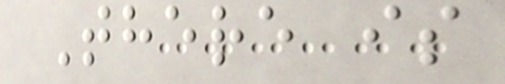There is
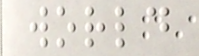world
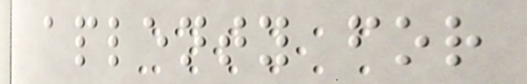aplenty for
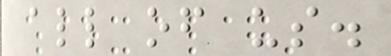all of us.
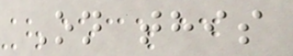On this
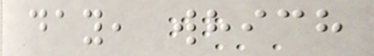day, which
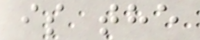is the
